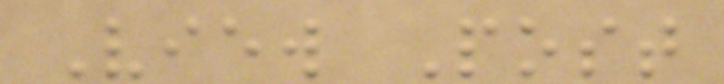View Post
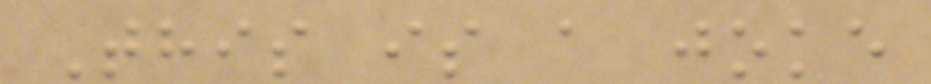This is a joke
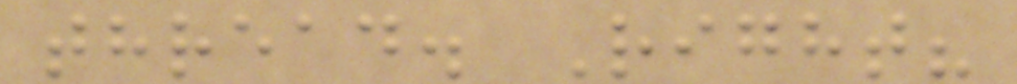thread. Right?
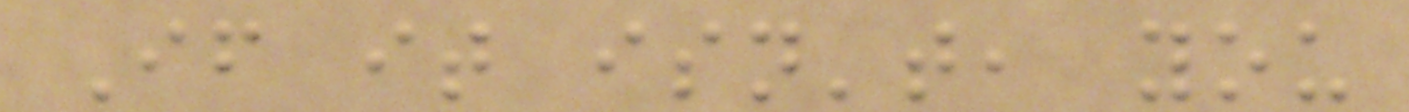If it isn't, you
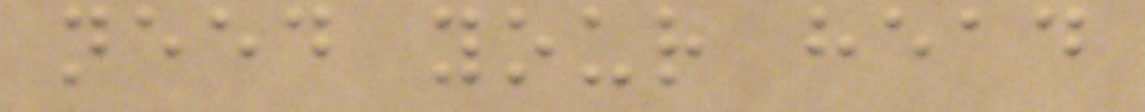need your head
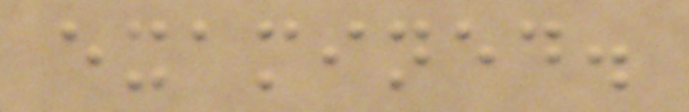examined.
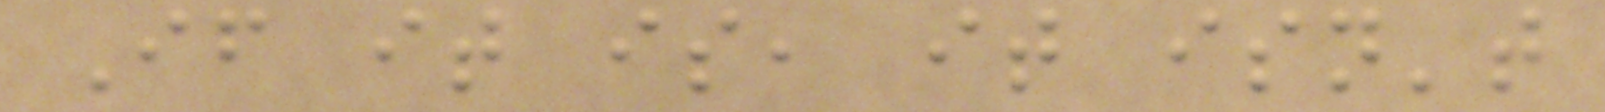If it is, it isn't
